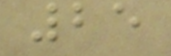25
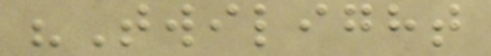"Twilight
